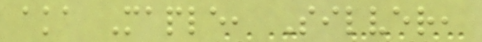aka Maple, Silver,
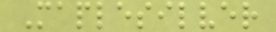Maplesilver
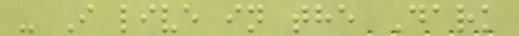- I live in the Dark
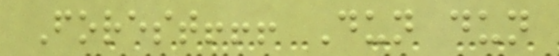Forest!!! Dun dun
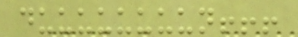duuuuuuuun!!!
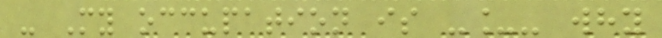- My occupation is -_- why
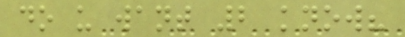do u want 2 know?
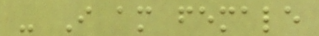- I am female
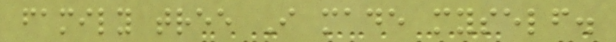family tree I made myself.
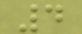4
